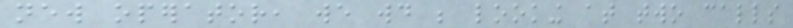new operator, we would be looking at two calls
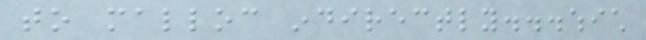to malloc indirectly...which
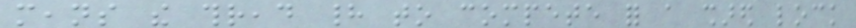means the thread had to compete for a shared lock
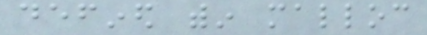defined within malloc
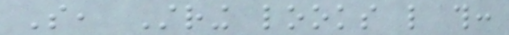So, String looks like this:
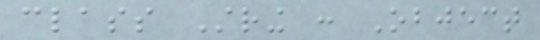class String : Object
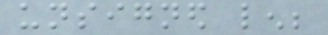unsigned len;
